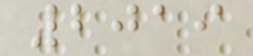2019
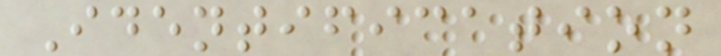Identification
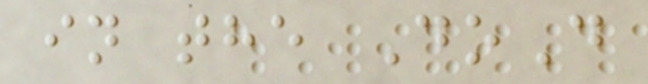in the DoD
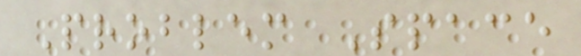Problem Space
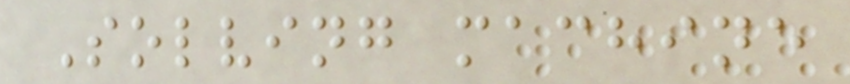Solving machine
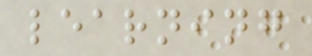learning
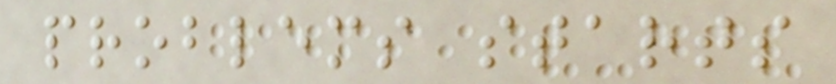problems starts
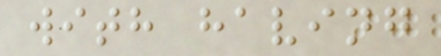with having
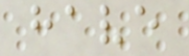have
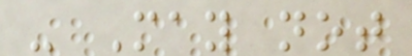- May not
